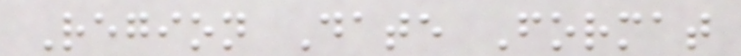Region Date Format
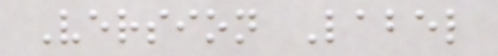Version Label
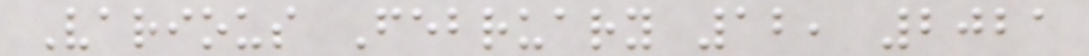Various February 12, 2021
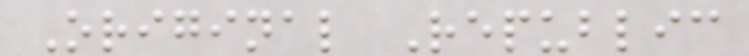Original Republic
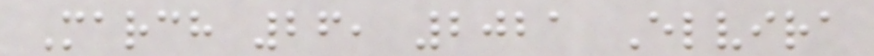March 26, 2021 Elvira
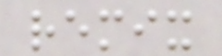remix
